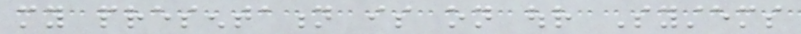my presentation is on our Systems
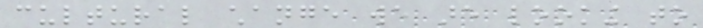cultural change we are looking to
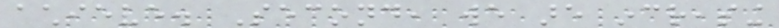achieve. Second, we are increasing
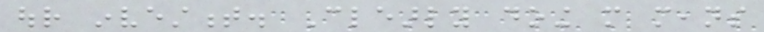our investment. Clearly doing more means
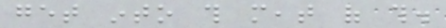get into this meat of this.
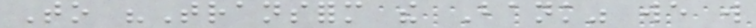To "Transform the Bank" we will
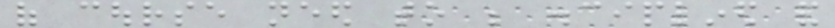of course need to be disciplined and
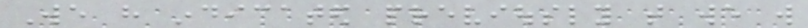We have indicated previously that we will
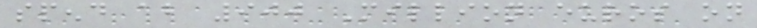spend about 900 Million euros on
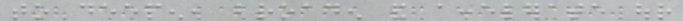to deepen, broaden and accelerate our
